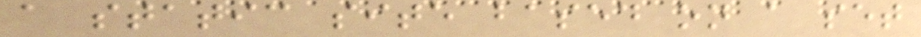a static site based on a set
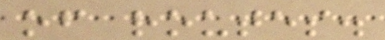of routes.
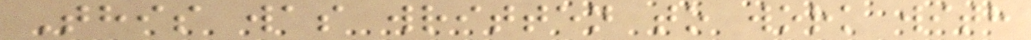This was written to work with
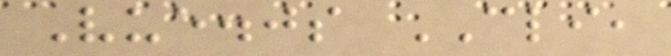Vue.js CLI,
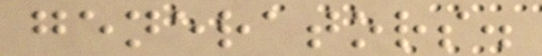generators.
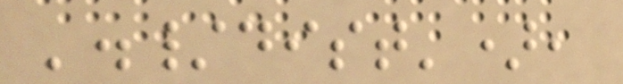'./dist'),
